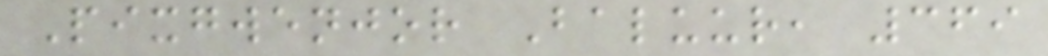Pixgwenjor Baluur, 369
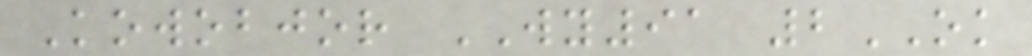Kowobjor WY91 2OK
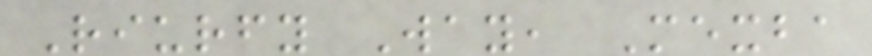Riurfy Way, Mexba
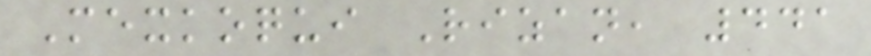Mexkoqui Rizan, 441
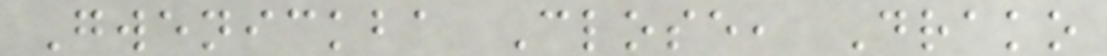Gwenickba Close, Drako
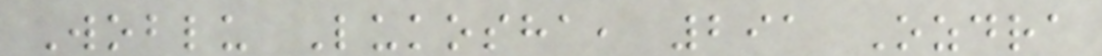Woblu Lukosha, 291 Ozdra
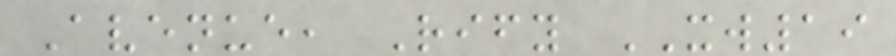Avenue, Rify XW19
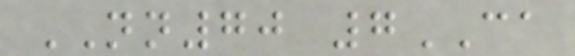NN70 7CA
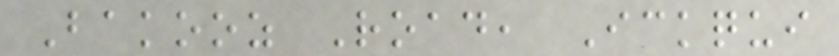Bakooz Road, Ickqui
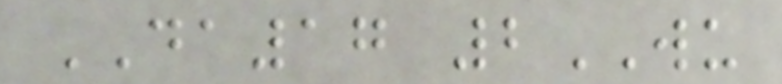DA17 2WU
